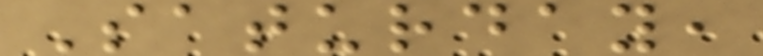Saturday,
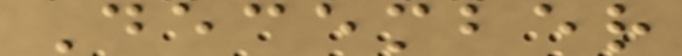December
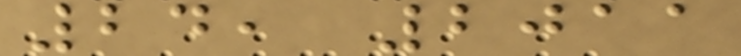24, 2011
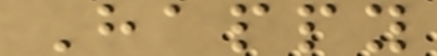Happy
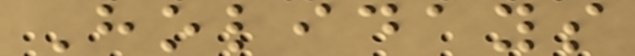Holidays
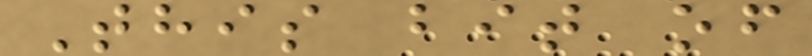This bit of
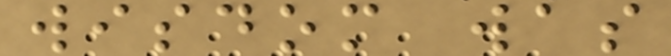wisdom was
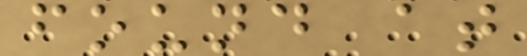found at
